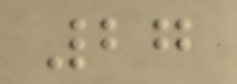27
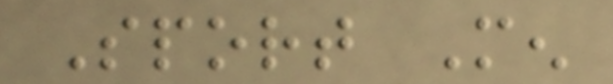Sport Men
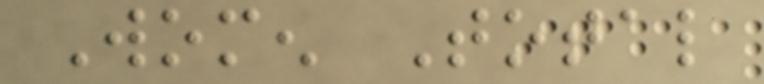Women Total
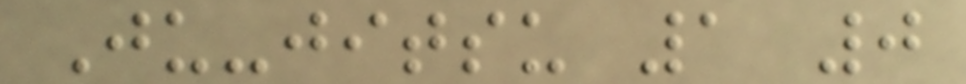Ju-jitsu 1 0
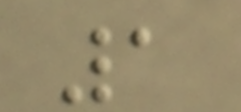1
